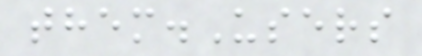them.Users
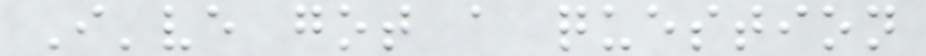I've got a question
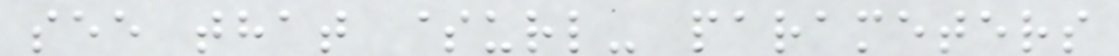see that $url- parameters
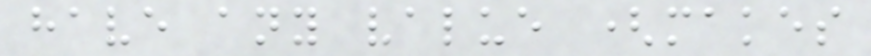have any value (makes
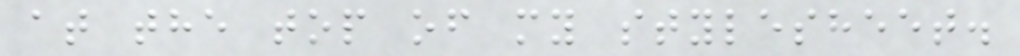at the top of my stylesheet.
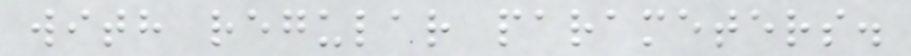with regular parameters.
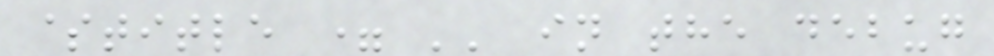$title = '' in the debug
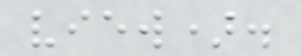view).
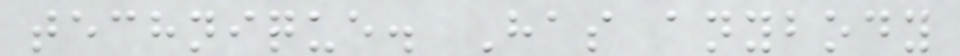technique. Has anybody
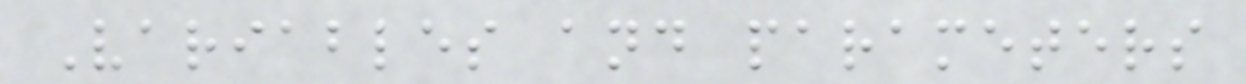Variables and parameters
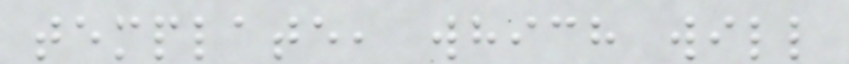template, which will
